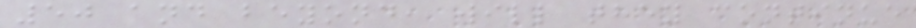50 and beyond, will they continue
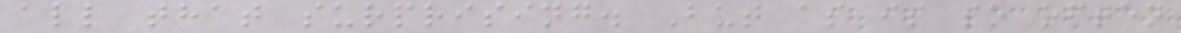all that surprising. But as is so often
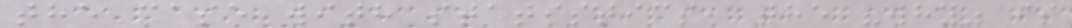the case with statistics, the "why" is
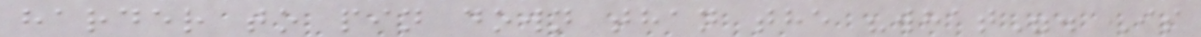harder to pin down than the "what". Is
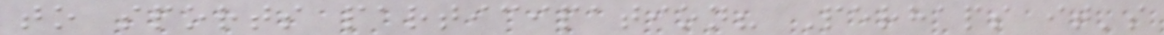to sports participation? Perhaps it's
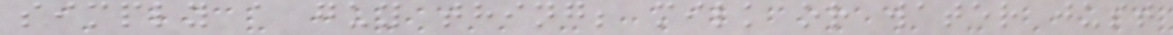simply a guy thing; milk or water just
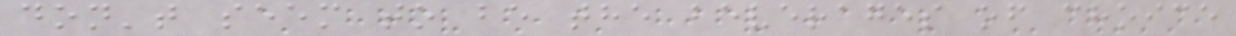don't seem to be the beverages of choice
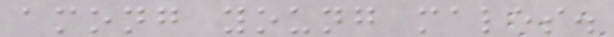among young males.
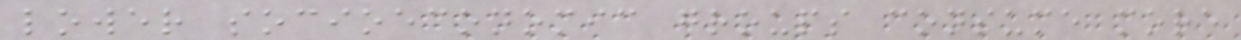lower socioeconomic groups consume more
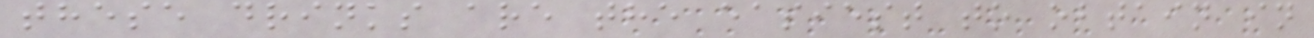these drinks are the easiest to obtain in
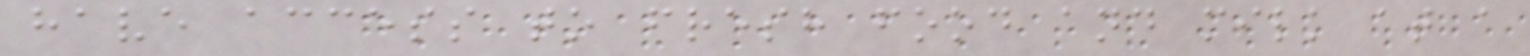have access to fresh food and milk at a
